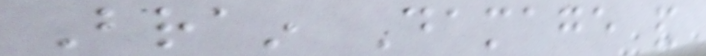Brain Damage and
